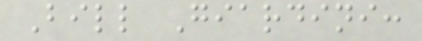Bill Giardini:
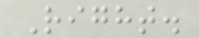Right.
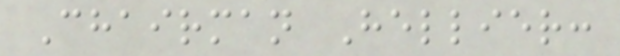Chairman Hellier:
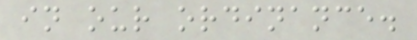in our ordinance.
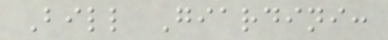Bill Giardini:
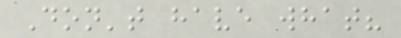Don't have what?
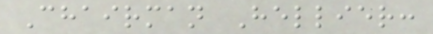Chairman Hellier:
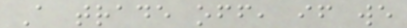A trade off, if we
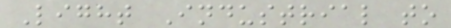Light Industrial to
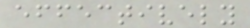effectively
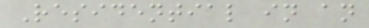Residential in an
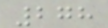278
